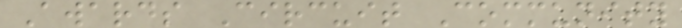Awards Circuit Community
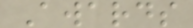Awards
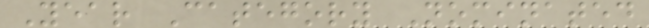Year Category Nominated
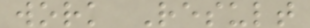work Result
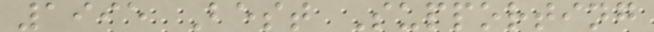1995 Best Supporting
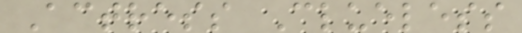Actress Clueless
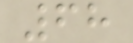68
